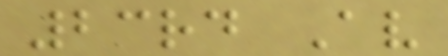23rd Av
